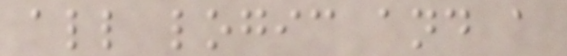all logic and a
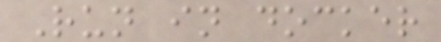Run in docker
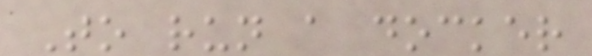To run a docker
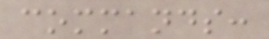commands:
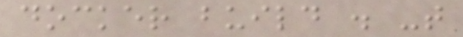docker build . -t
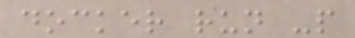docker run -p
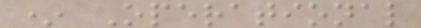* Operational
